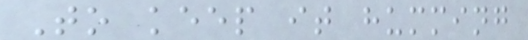To keep it humming
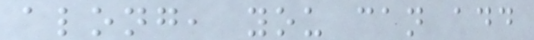along, you can add
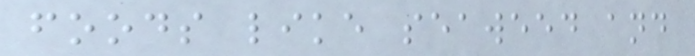foods like seaweed and
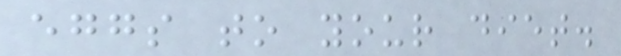eggs to your diet.
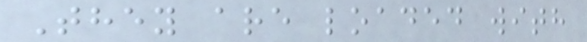They are loaded with
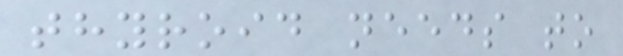thyroid needs to
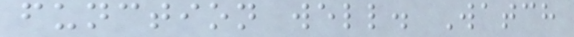function well. Watch
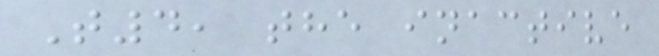T4, the inactive
